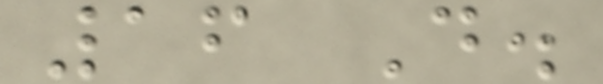16 D.
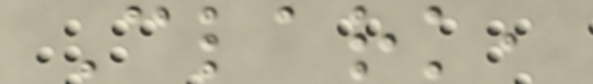Clark,
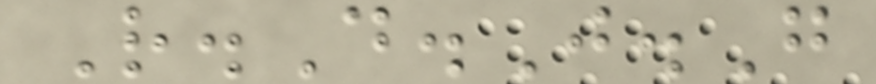R.D.J.G
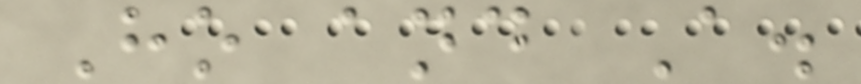Ho and A.
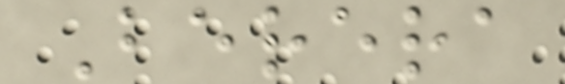Berera
